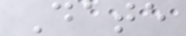Date
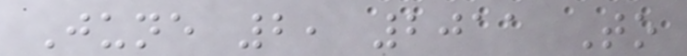June 2, 2011 To
